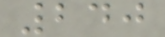240
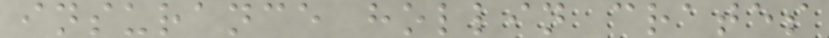insurance hollin crates
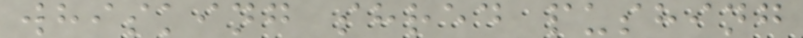whisking shred pushing
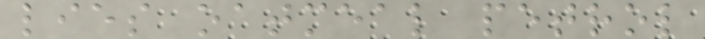lies oatmeal petrol
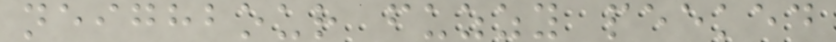neighbour fuzzy peeked
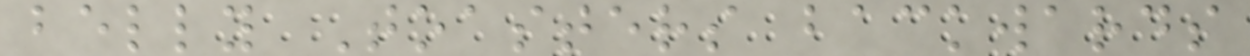belly Toasters backwards
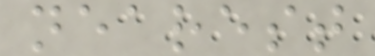nearest
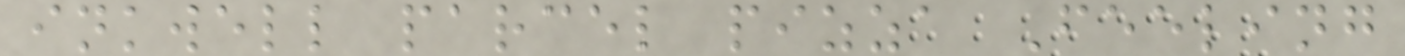inkwell parcel pizza Feeling
